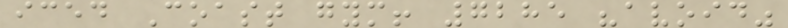iced Coast gym! 7285 "avoid"
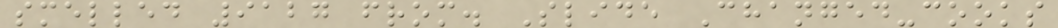smelled 9127 from. Slide Changed-cooks
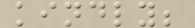kindly;
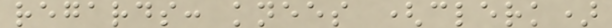regards: knees (clerk)
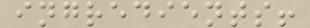ingredients!
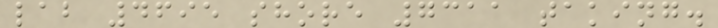lab 4695 shore 7311 taking.
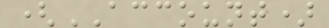(ACCOUNT)
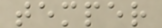temper
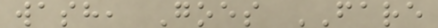wash, Goes FARE
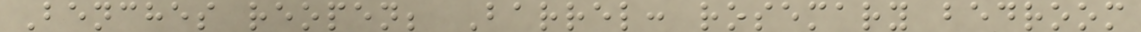Benches reopen; Barrel: rosemary bedroom
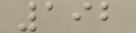192
